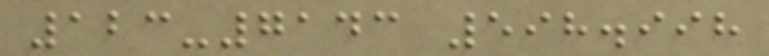123-7143 598.998
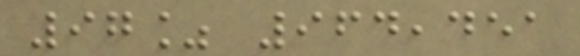97% 964,451
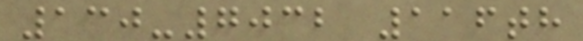130-7032 116th
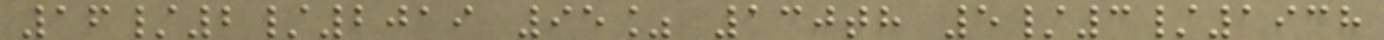16/2/2019 95% 130th 5/3/1938
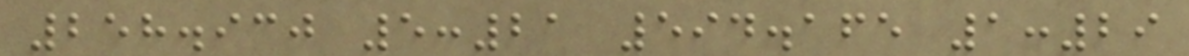258.930 5:21 594.165 1:29
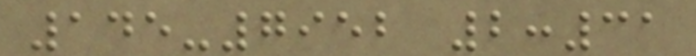145-7952 2:31
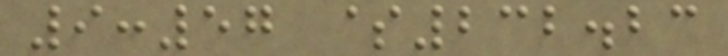9:57 $232.23
